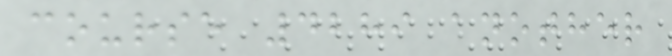course 4289 another
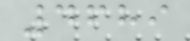4689
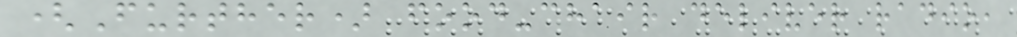(Further) food-chair deliver radio,
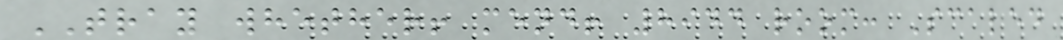TRAY whether! mend! 8944 room: Scaled
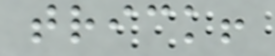trick!
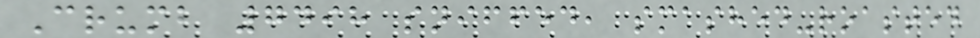Crumb 7498 sniffed, smashed-roasted
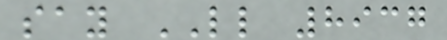say LL 8937
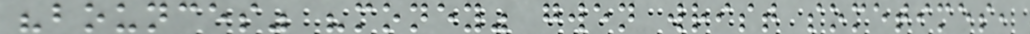"bounces" "money" gwen wrist sometimes,
